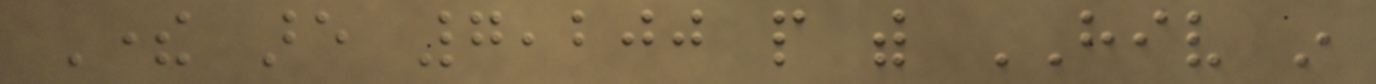There are 7,200 people with HIV in
